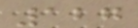127
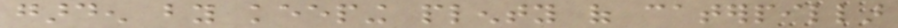garden by keeping plenty of caterpillar
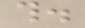this.
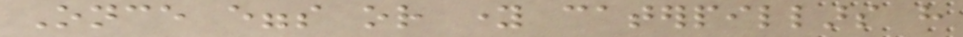Once eggs or young caterpillars have
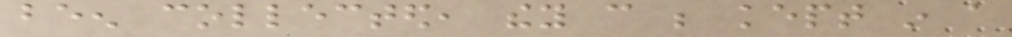been collected, they can be kept in a
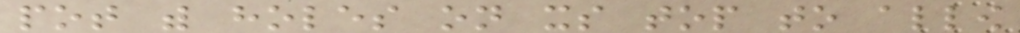pot with holes on its top to allow
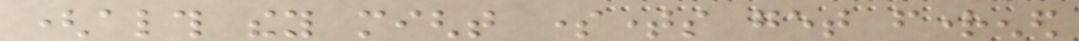(although they might sometimes get frightened
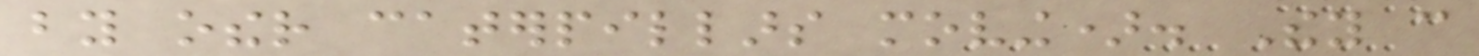by other caterpillars moving). They can
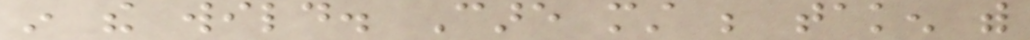in the wild. Care must be taken with
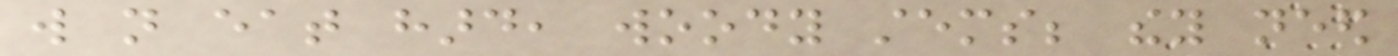will not eat hard, woody stems; they need
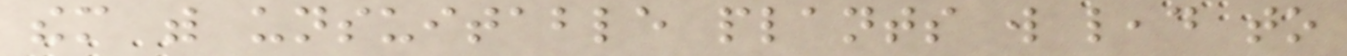them with unsuitable plants will lead to
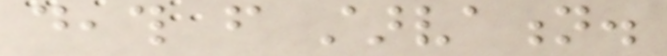death from starvation.
